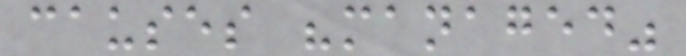causes "managed"
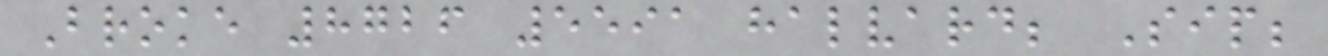Broke 8726 5591 halvard; Sip;
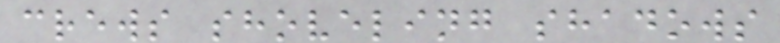crews shoveling shadows
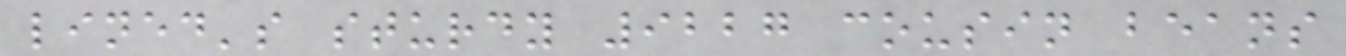lined's sturdy 9227 cousin beans
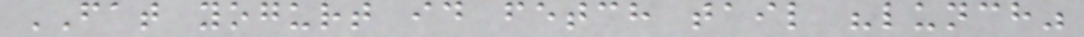FAT yogurt id fetch tail "lunch"
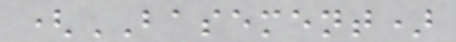(BASEMENT)
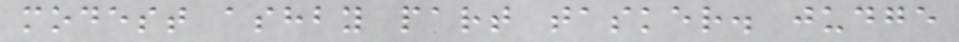modest ashby part tasker. judge
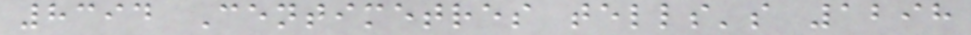8394 Centimetres tells's 1298
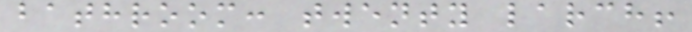bathroom: twenty larch!
